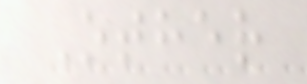Other
